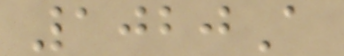1020A
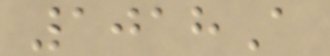1018A
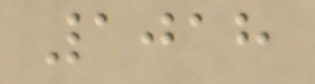1018
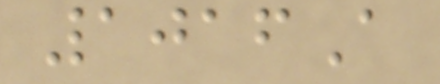1016A
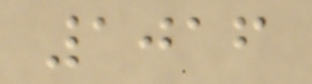1016
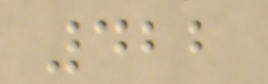422
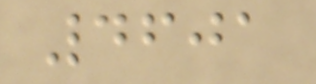4601
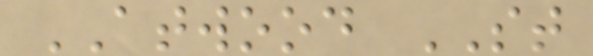ATWOOD ST
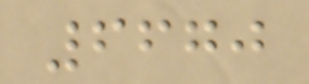6670
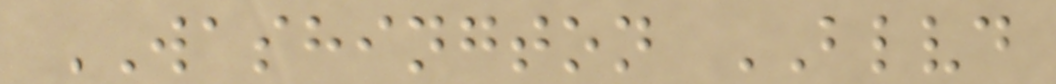WASHINGTON BLVD
